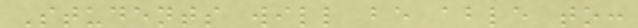Students will be able to:
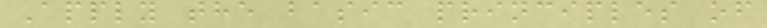Apply the basic principles of
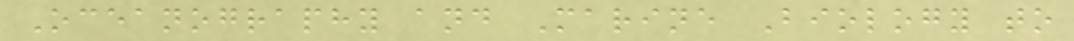Oceanography and Marine Biology to
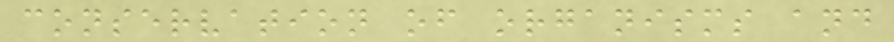conservation of organisms and
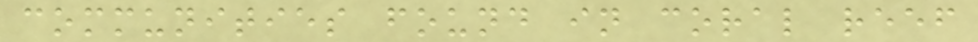communities found in coral reef
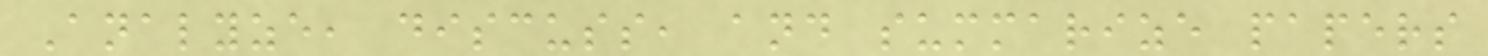Analyze, discuss, and summarize papers
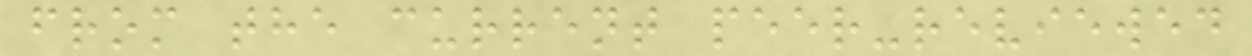from the current peer-reviewed
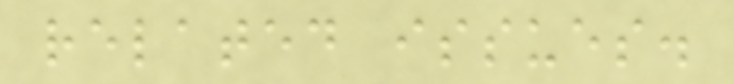related issues.
